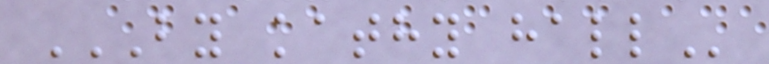BY KATHY HALL
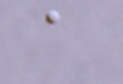a
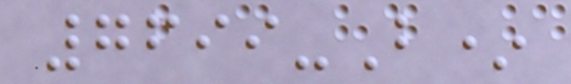7699-B*
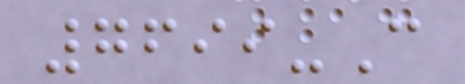7699-C
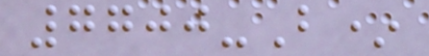7700-B*
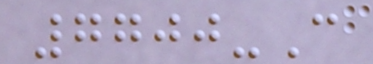7700-C
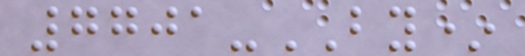7701-BY*
